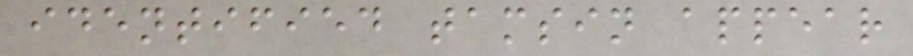identified tamsin appear
